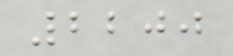2200
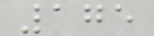175
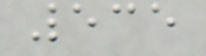535
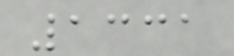1331
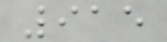915
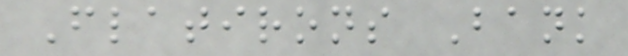Flatirons Bank
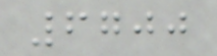6700
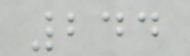244
